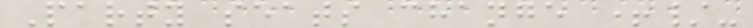Party seats change +/-
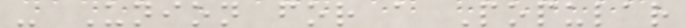- Union for a Popular
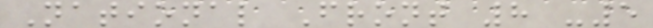National Front 8 -5
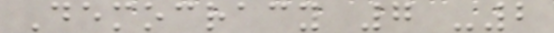Democracy 7 -2
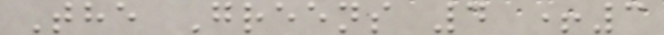The Greens 4 +3
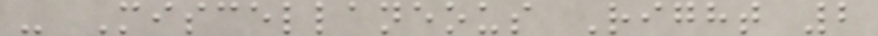- Miscellaneous Right 2
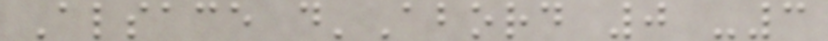Alsace d'Abord 0 -3
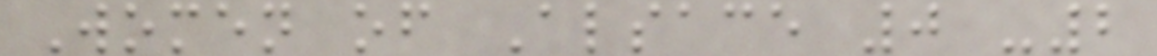Women of Alsace 0 -2
